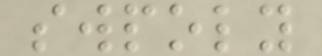swpoly
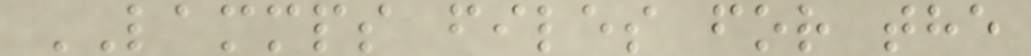LAMMPS files for the
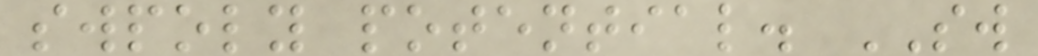swpoly potential. SW
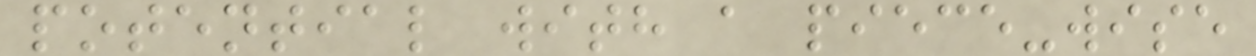potential with a piece-wise
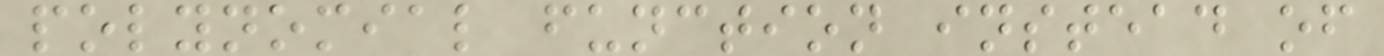polynomial function instead of
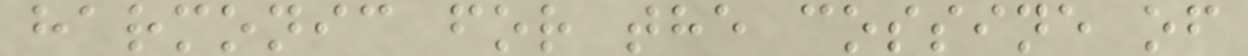harmonic for the cossine of
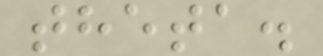theta.
